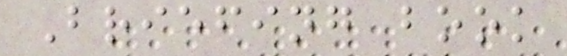Briefing book
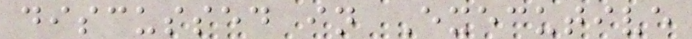discussed in Executive
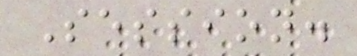Session.
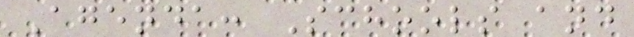Agenda: Schools and
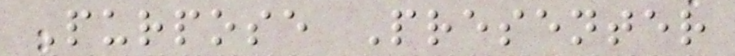Purpose Presenter
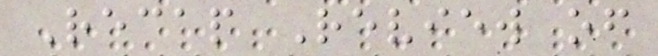Recap Review of
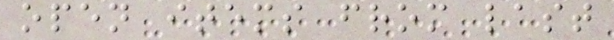open items from last
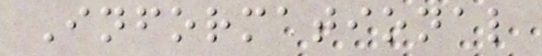Informational
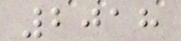2018
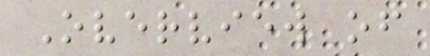Overview of
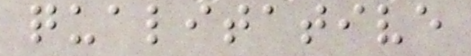qualitative
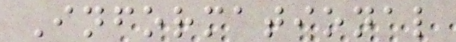Informational
